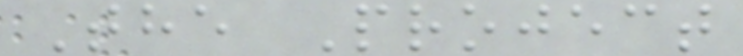The Project
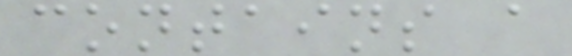contains a
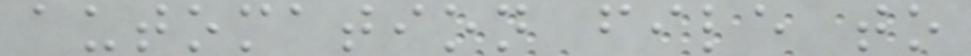automation file to
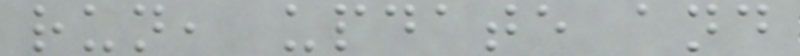run, update and
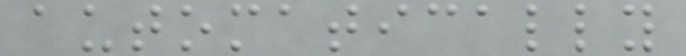automatically
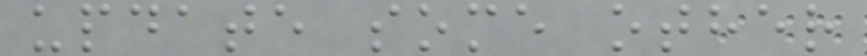update some other
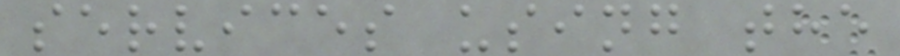services using the
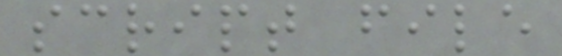script file
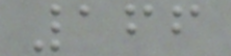166
